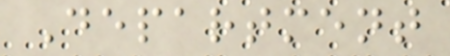Department
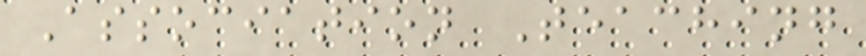Association Teaching
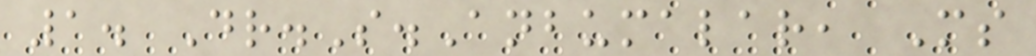1. Dr.S.Anbumalar, Ms
